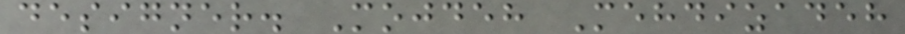designer. Mojdeh Mehdizadeh
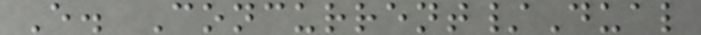E. Concurrent/Dual
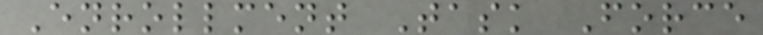Enrollment Task Force
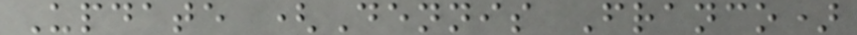Update (Dennis Franco)
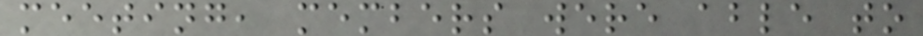meeting, members were able to
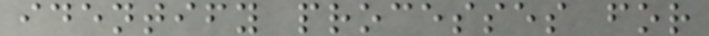identify processes for
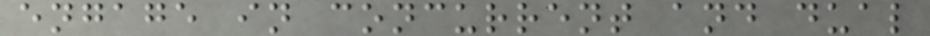engage in concurrent and dual
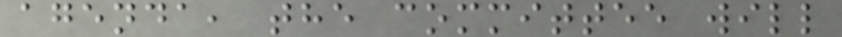agenda, the committee will
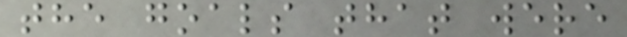the goals that were
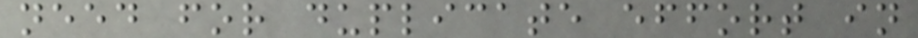need for duplicate effort in
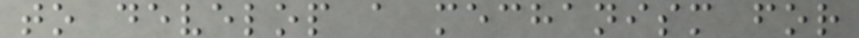to develop a mechanism for
